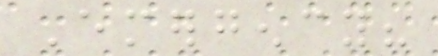Emergency?
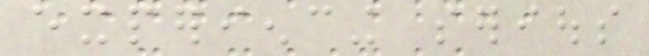experiencing serious
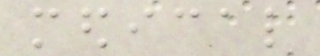medical
